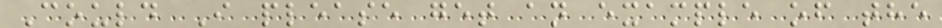Could I please get an example of the
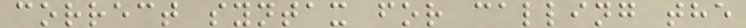correct syntax for calling the
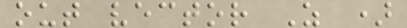out vector Z )
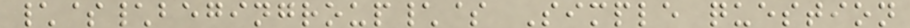\$\begingroup\$ Simple question
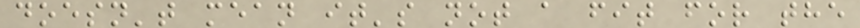doesn't mean it's not a fit for the
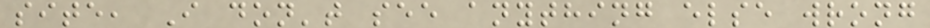site, I don't see anything else wrong
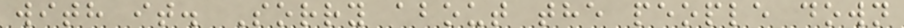with it. Sorry about the people down
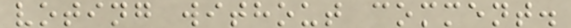voting without comment.
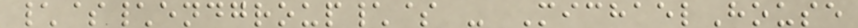\$\endgroup\$ - MichaelHouse
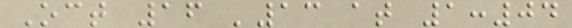Oct 16 '13 at 1:04
